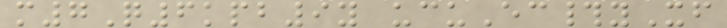m7Q6kpb9y ucuEc#yXf
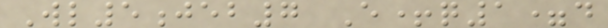Wl5jeb7 E+q1=d
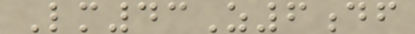Lm43Z6df
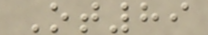Ot89
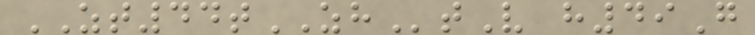ZT44tZHtV h49G
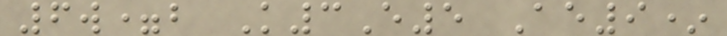6w=b K3E5 Ae9*
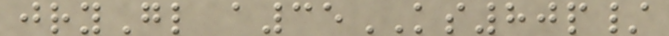jryGl a35KS80p/
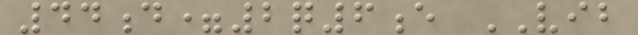44d=2q6e VIB
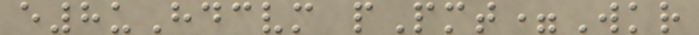e8uHdcvm pPmt=Wkr
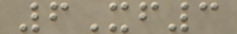6Xf3
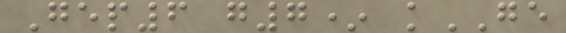Gep6 g7* kGE
